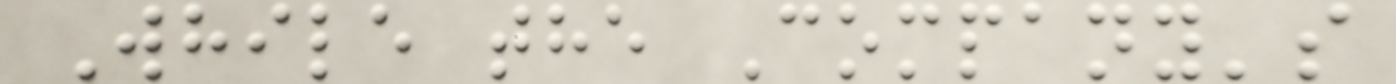While the Company's
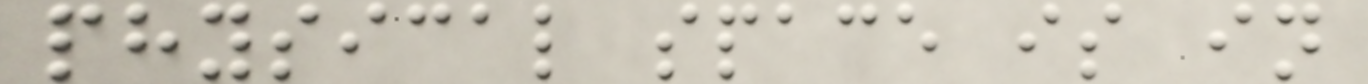physical space is in
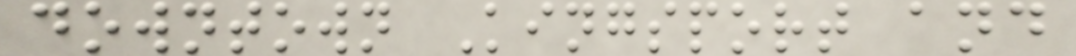downtown Kingsport and
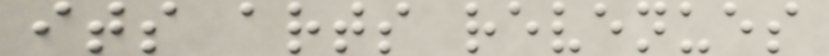its arts revenues
